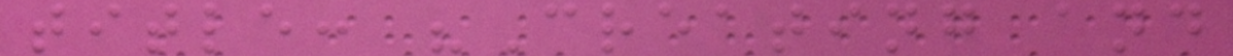title: "Creating and
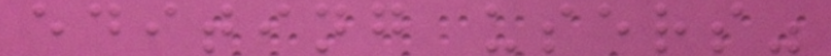editing users"
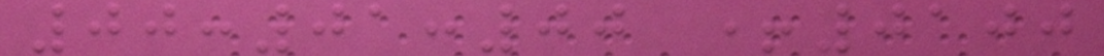00:01:00 +0100
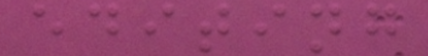editing
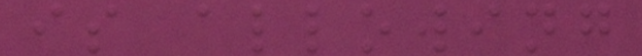is allowing
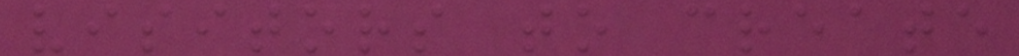visitors to create
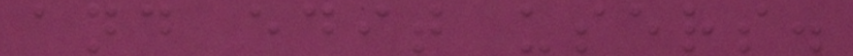and edit users.
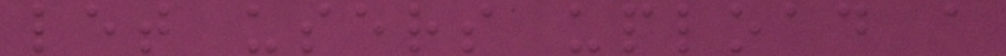let users upload a
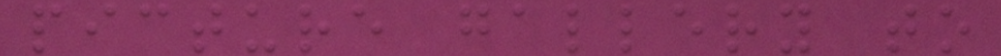picture gallery to
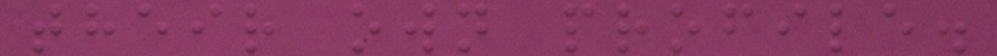their own profile.
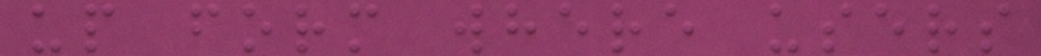up form where users
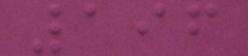196
